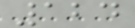124
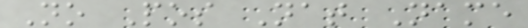No Pos Nat Name
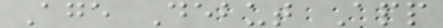Age Debut App
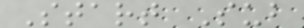Start Sub
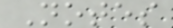Notes
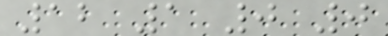12 1 0 0
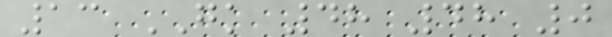13 GK 48 48 0
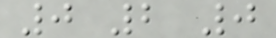0 2 0
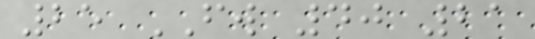25 FW 40 21
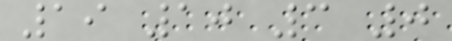19 10 3 0
